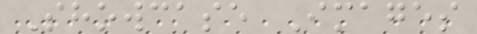Showcase Images
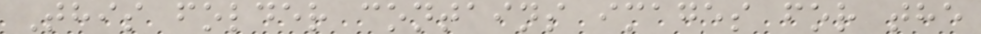This folder contains images for the
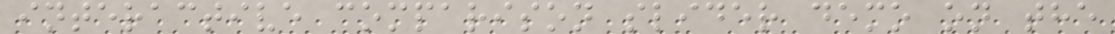interactive comparison slider demo on the
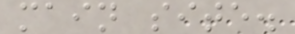main site.
